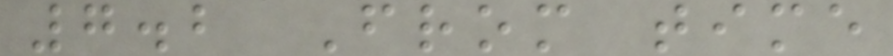7.2 From time
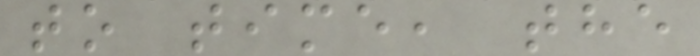to time, the
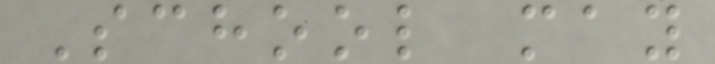School may
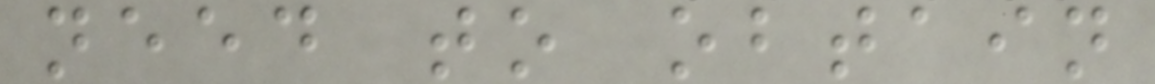need to obtain
